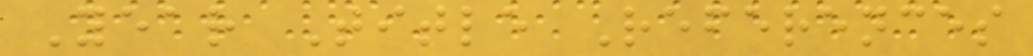Year Title References
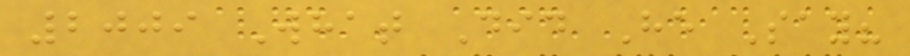2009 What Did He Say?
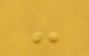-
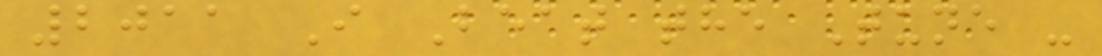2011 I Beat the Tune -
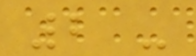2 -
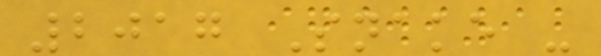2017 Snake -
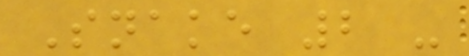Snake 2 -
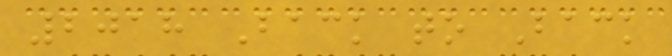2018 Back to Back
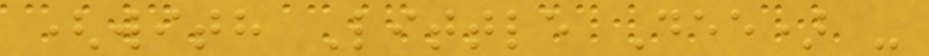(with Little Dee) -
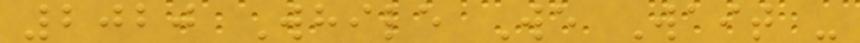2020 While We Wait -
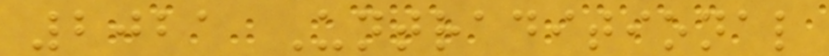2021 Untraditional
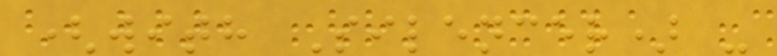(with Silencer) -
